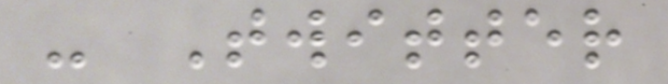- Twitter
